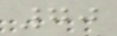70
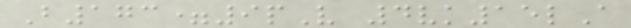B173=9pV 4vk15lA
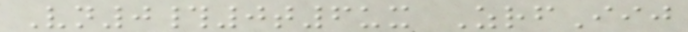Vn0#0t6ux ZrfIij
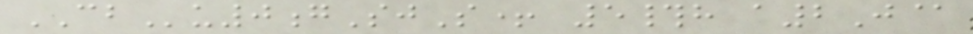CBu0gSjS+ 5#h a2J@
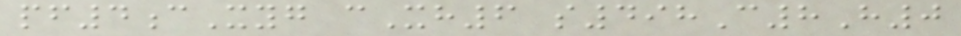pf4cXyg cXh6 s498C8H0
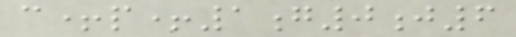c+p+1g0j6
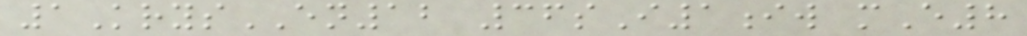1KrysEN12 36sI1iw mE8
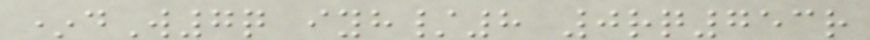*dW7q iyh/8 0rq753r
